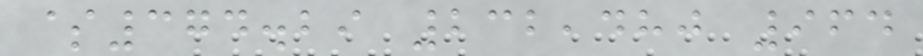$374.29 232,480 964
